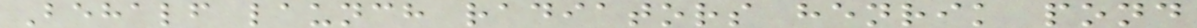Behalf launch radiators henrik pond
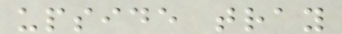upside tray
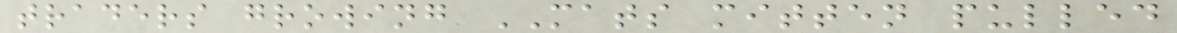traders growing MATS mitten pulled
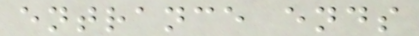entrance ends
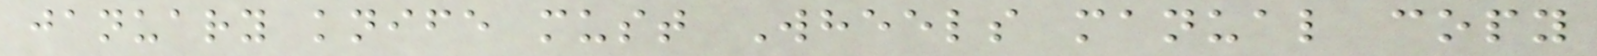january knife must Wheels manual copy
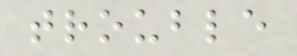trouble
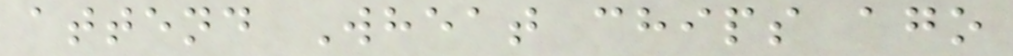attend Wheat chips ago
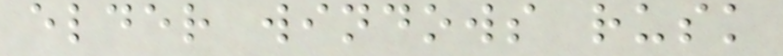elder windows rusk
